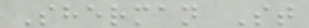Sherman St
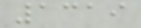1319
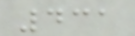431
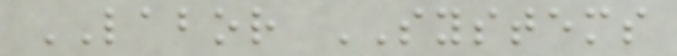LABOR SYSTEMS
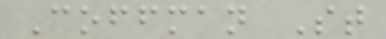Coffman St
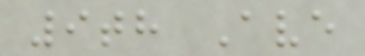9th Ave
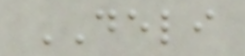DELI
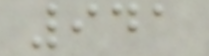941
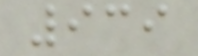939
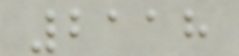2118
